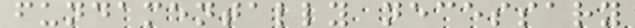fundamentally necessary
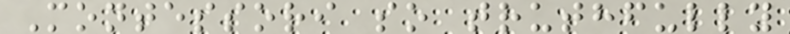Montessori so truthfully
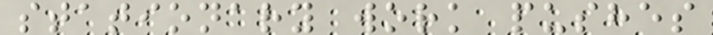stationary work pushes
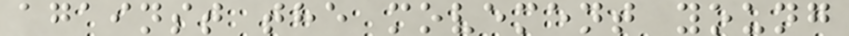against the movement young
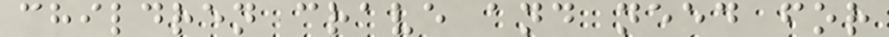children crave and need for
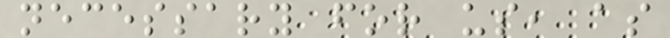necessary for us, as
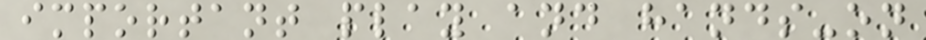important play and hands-on
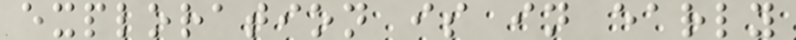exploration is in early
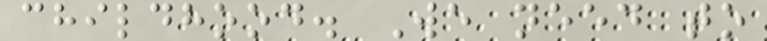childhood. We need to
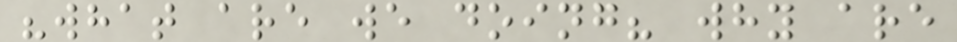"what are we doing? why are
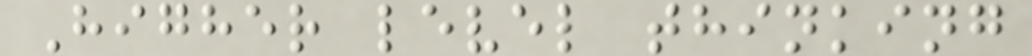Higher level thinking
